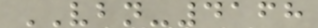VBN-4168
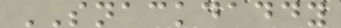SNACKDADDY
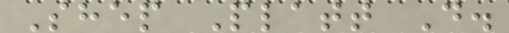Shep Platt D.
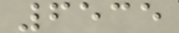6535
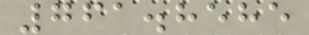761.8585
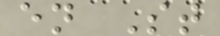en St
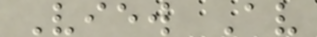View Av
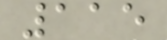115
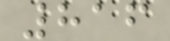816
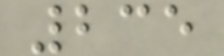235
